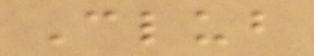Club
